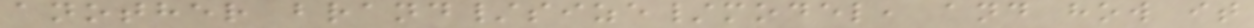another brand/size/model, and how it
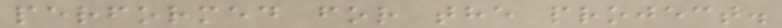performed for the project.
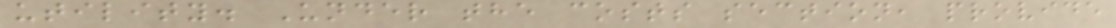utility. Under the costs section, provide
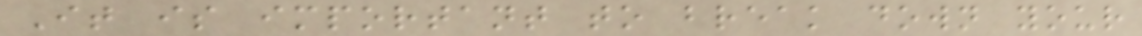It is important to break down your
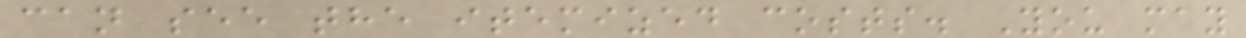can see the itemized costs. You may
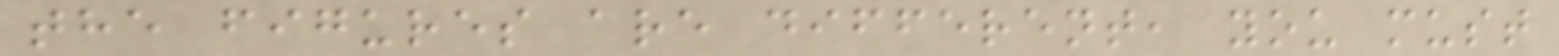the figures are different, you must
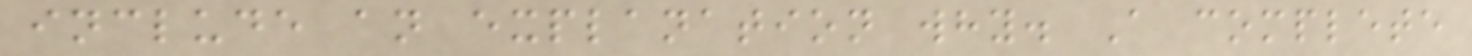include an explanation why. A complete
